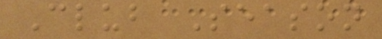Club Season
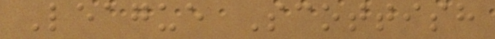League Scottish
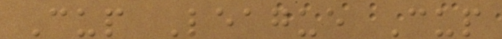Cup League Cup
